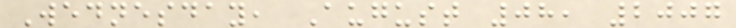Wednesday, August 08, 2007
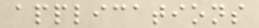applications
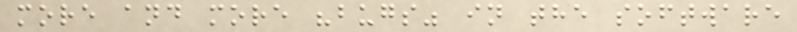more and more "bugs" in the software
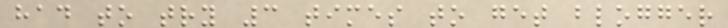had to try 3 times to get blogger
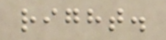right.
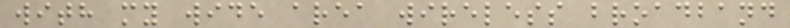with my wide area wireless broadband
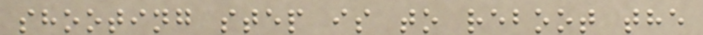shooting step is to reboot the
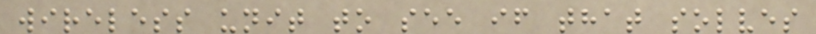wireless unit to see if that solves
